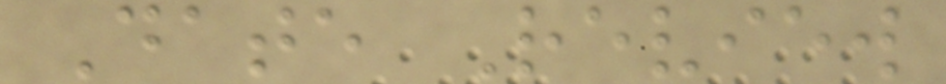Date Review
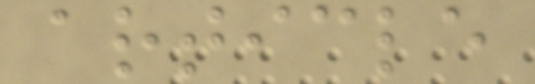article
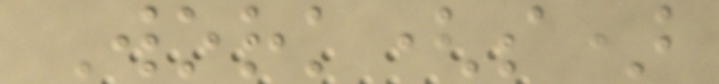Work(s)
